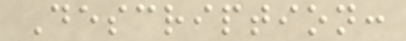Description:
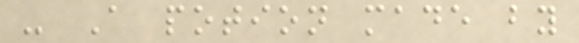- A potion made by
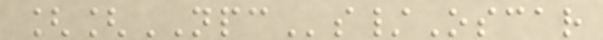[[NPCs/Oscar
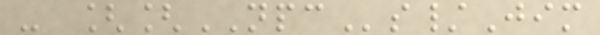- [[NPCs/Jim
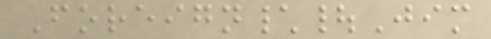Foreign\|Jim
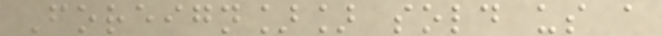Foreign]] sold us a
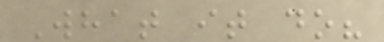What it do?
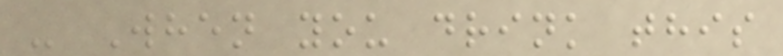- When you drink this
